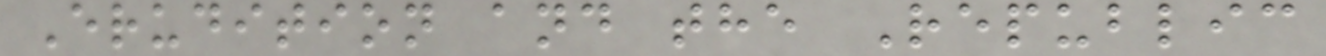Erudition and the Republic
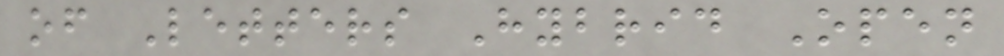of Letters Hybrid Open
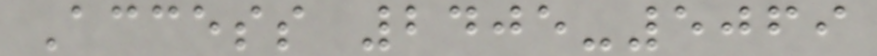Access 2405-5069
